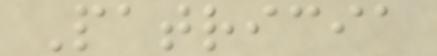Patricia
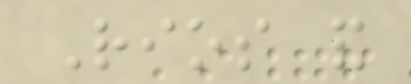Rios and
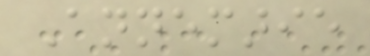Annemarie
